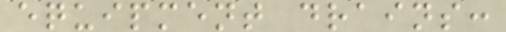equipment drains:
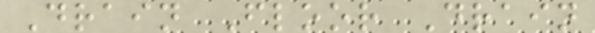Drain Floor Drain
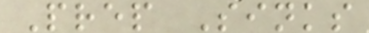Prep Sinks
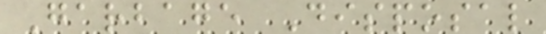Garbage Disposal
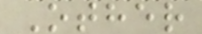Other
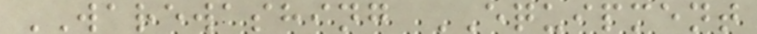WAREWASHING EQUIPMENT
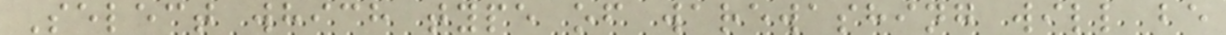Select which type of warewashing will be
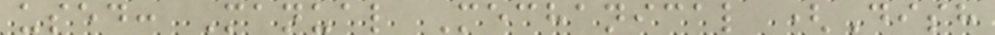used: Manual Mechanical (Dish
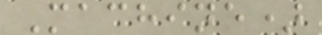Machine)
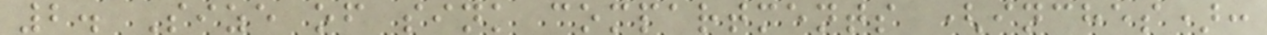2. Size of sink compartments (inches):
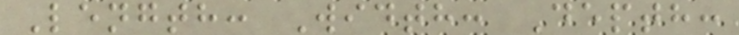Length: Width: Depth:
